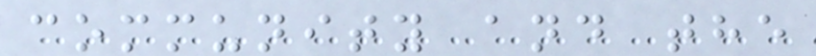community and the
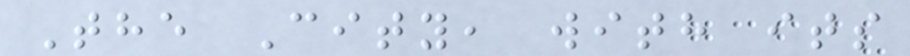The City, with its
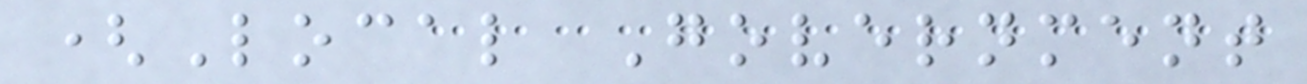(Local Government
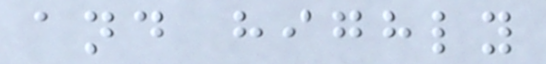and highly
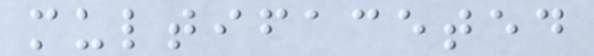multifaceted
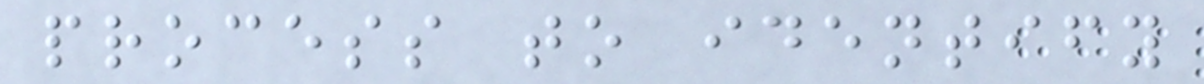process to identify
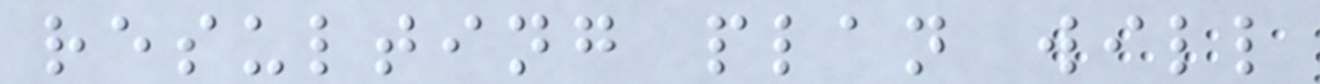resulting plan will
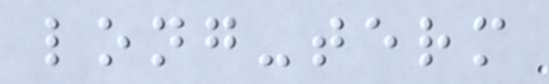long-term
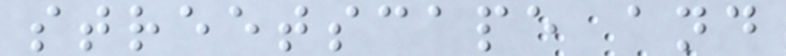streetscape and
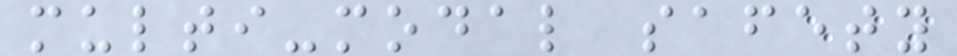multi-modal safety
